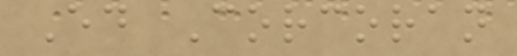Ed Corcoran
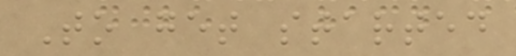To get started
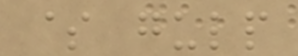$ gulp
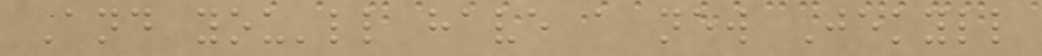And you'll have a new Jekyll
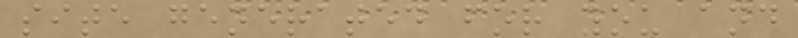site generated for you and
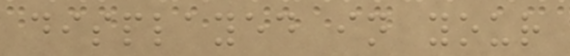displayed in your
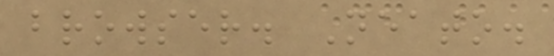browser. Neato.
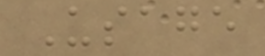Usage
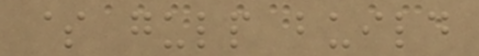$ gulp build
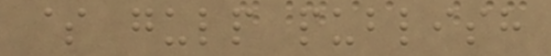$ gulp publish
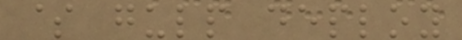$ gulp deploy
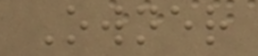Owner
